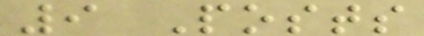9 Posts
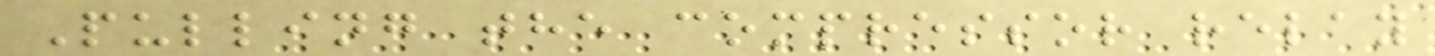Pulling the compressor relay
